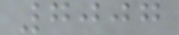7007
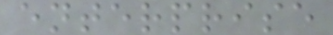enterprise
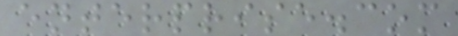enterprise.com
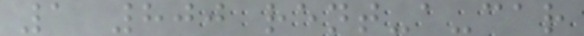1 800 rent-a-car
